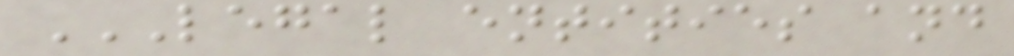LEGAL ENTITIES AND
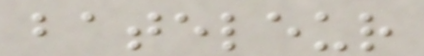bateleur
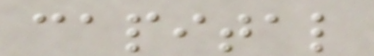capital
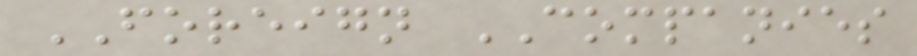FOREIGN COMPANIES
